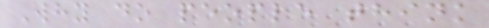Why do people think
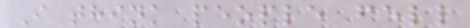I think people fell
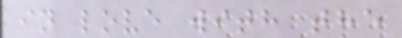in love with the
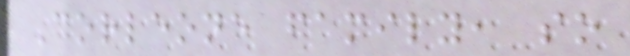Corleone family, so
